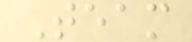Team
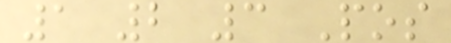1 2 3 Pos
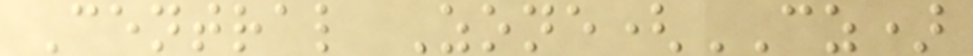Central Zone(CZ)
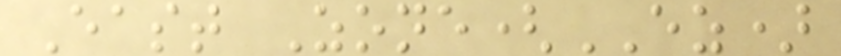East Zone(EZ)
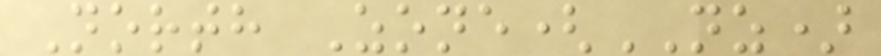North Zone(NZ)
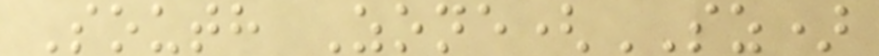South Zone(SZ)
